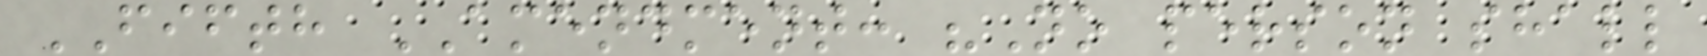FIFTH AMENDMENT: "No person shall
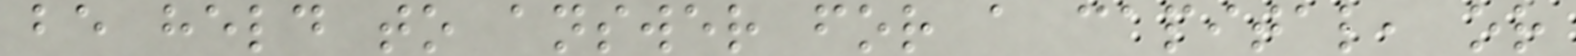be held to answer for a capital, or
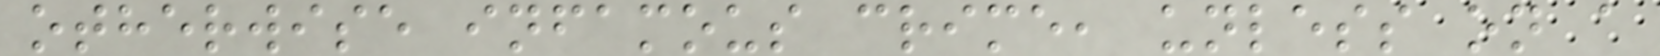otherwise infamous crime, unless on a
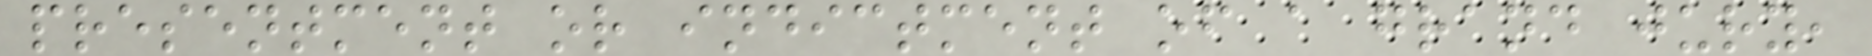presentment or indictment of a grand jury,
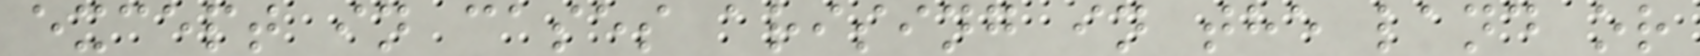except in cases arising in the land or
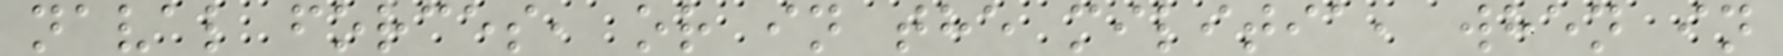naval forces, or in the militia, when in
